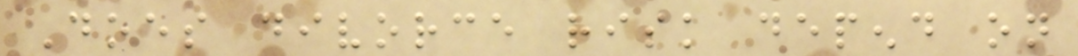Does divorce risk depend on
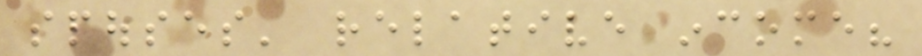spouses' relative income?
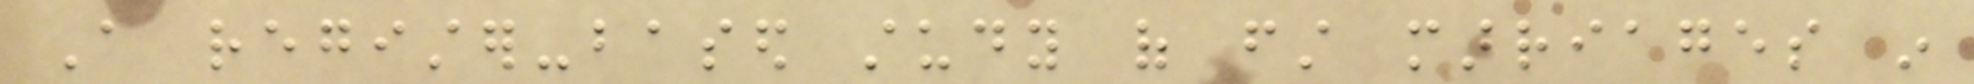A register-based study of first marriages in
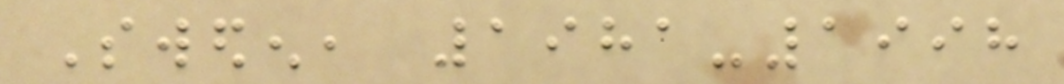Sweden, 1981-1998
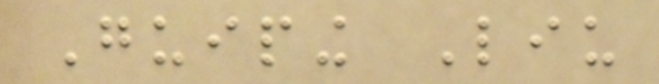Guiping Liu
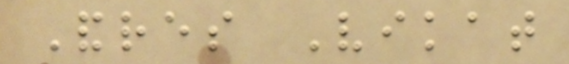Andres Vikat
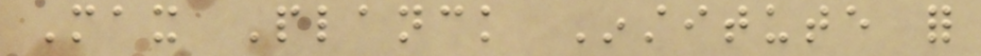Max Planck Institute for
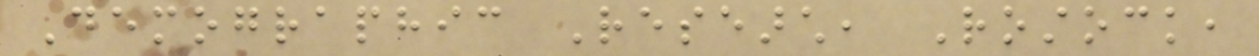Demographic Research, Rostock,
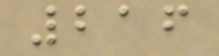216
